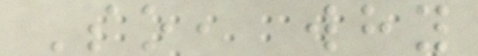So, why
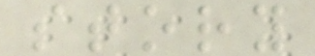story
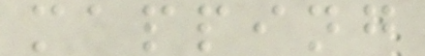mapping
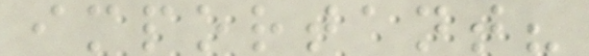important?
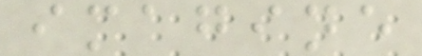imagine
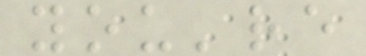you're
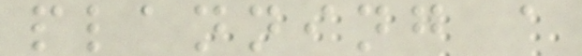planning a
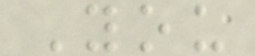You
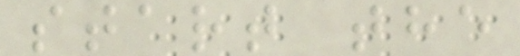start the
